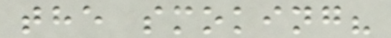the smoking?
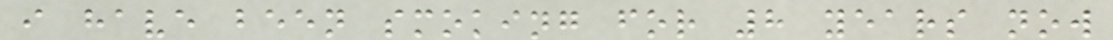i have been smoking for 8 years now
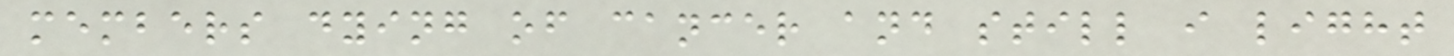members dying of cancer and still i light
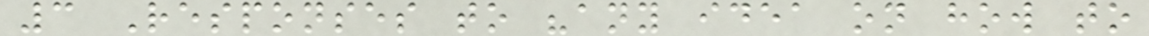3 Responses to "any idea on how to
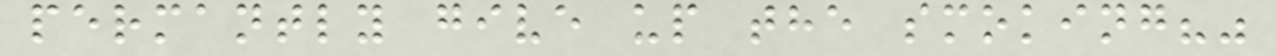permantly give up the smoking?"
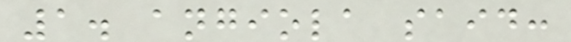1. angiola said:
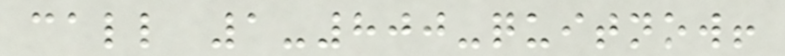call 1-800-quitnow!
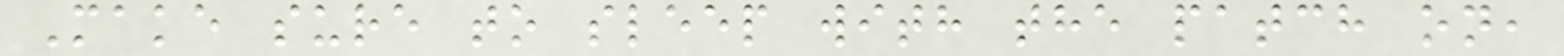Make sure to sleep with the patch on,
